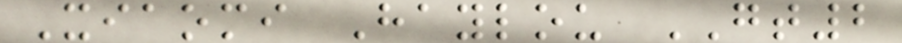Xiaomi Haylou GT2
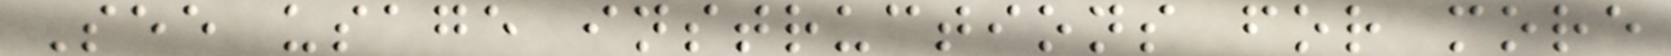See usage instructions for more
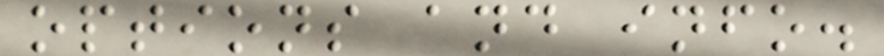options and info.
